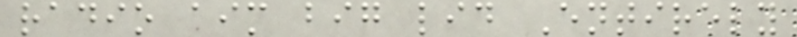radio aim big lid Entirely
